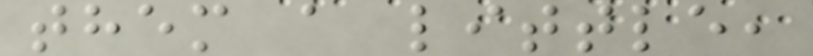them a little,
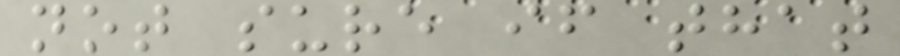not sure if that
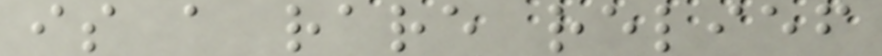is a rare relief
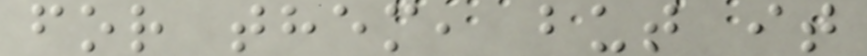for them, but it
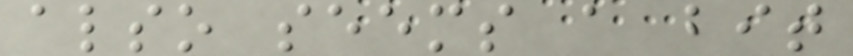also seems a bit
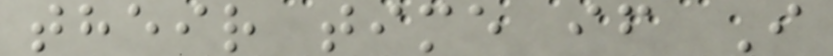their time if I
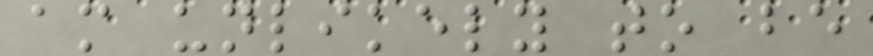am unlikely to be
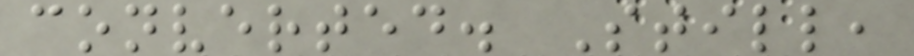converted. Still,
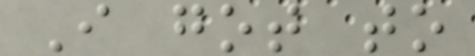I got to
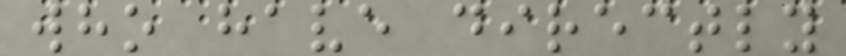who have directly
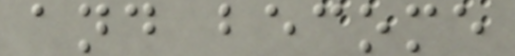and become
